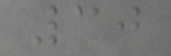30
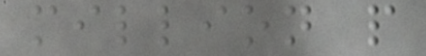million people
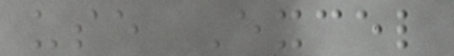use Excel
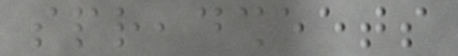spreadsheets
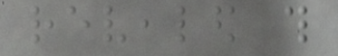revealed this
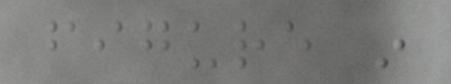figure in
